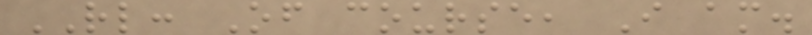RL: Of course, I am.
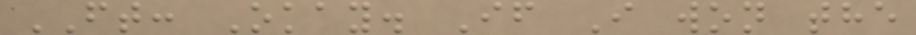FT: Okay. If I won the
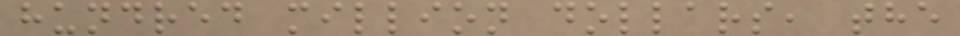hundred million dollars, the
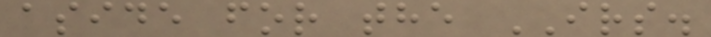aside for the IRS.
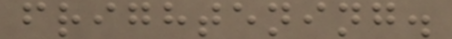frightening.
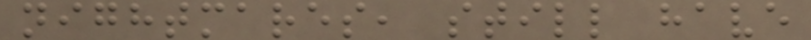nightmares, still have
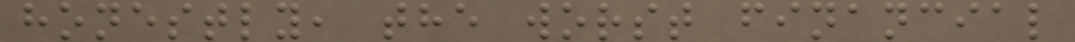honestly, the worst financial
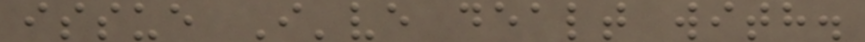issue I've dealt with.
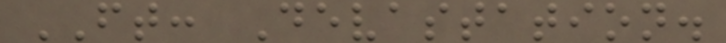FT: Devastation.
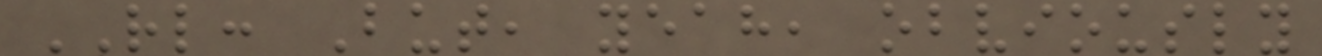RL: But, yeah, obviously
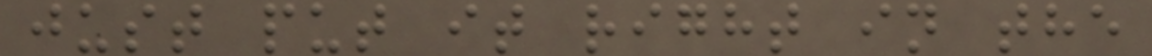just put it right in the
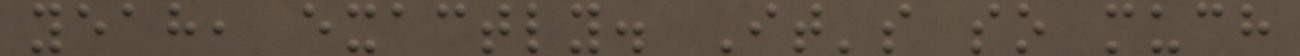yeah, exactly. It's so much
